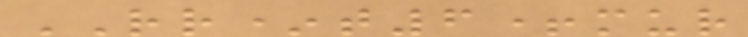RR*t6+mur
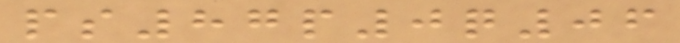ps87p0q06
